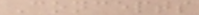Concepts
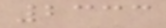2333
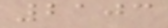2103
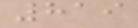819
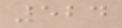524
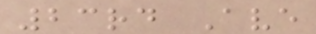23rd Ave
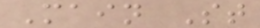Main St
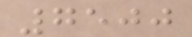7500
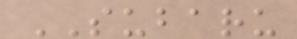SUBARU
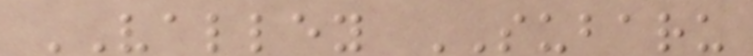VALLEY SUBARU
